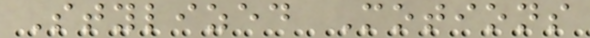Stylized Motions
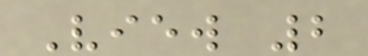View 2
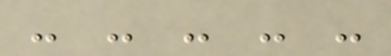- - - - -
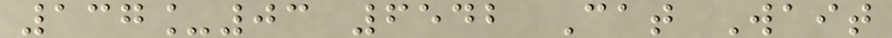137_03 6542 Cat Wait
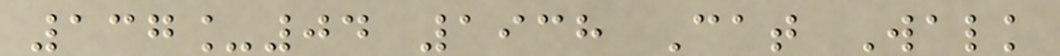137_04 1938 Cat Walk
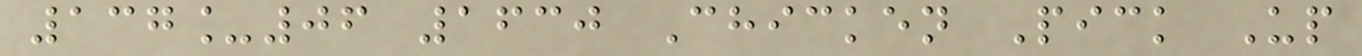137_06 1630 Chicken Pick Up
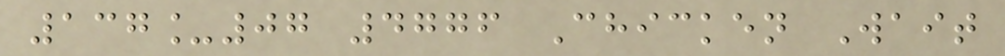137_07 4776 Chicken Wait
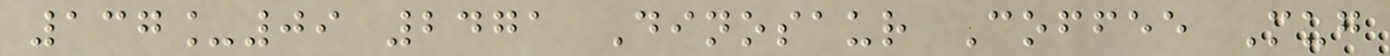137_09 2471 Dinosaur Coffee Mug
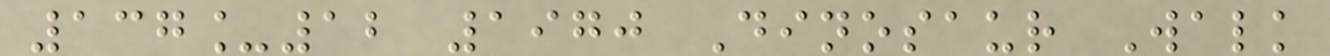137_12 1970 Dinosaur Walk
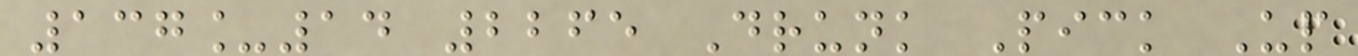137_14 2265 Drunk Pick Up
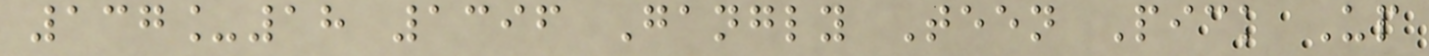137_18 1396 Gangly Teen Pick Up
